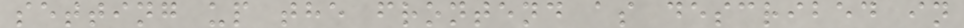setting up the frontend as described in
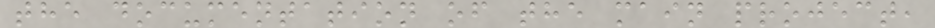the documentation of the main project,
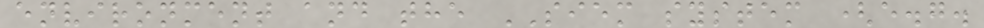environment and the SIEM system (e.g.
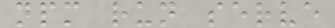npm run serve
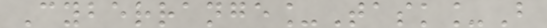Cyberrange_Task_B
